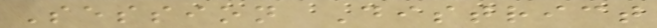Session District
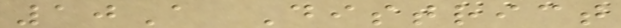10A District
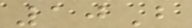10B
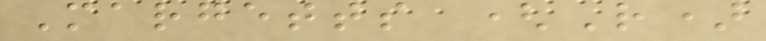Margetts (R)
